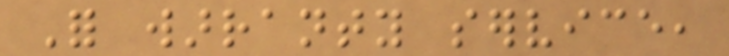For warranty service,
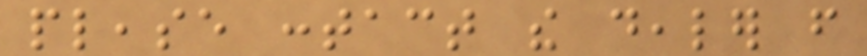please contact the dealer from
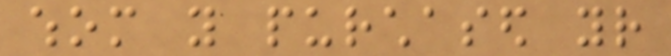whom you purchased your
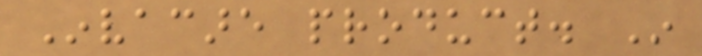Invacare product. In
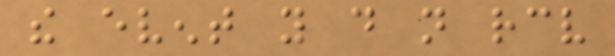the event you do not receive
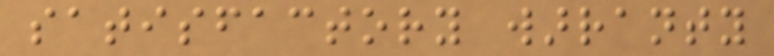satisfactory warranty
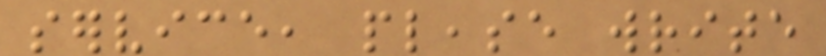service, please write
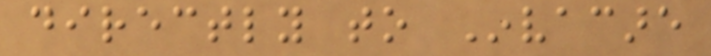directly to Invacare
